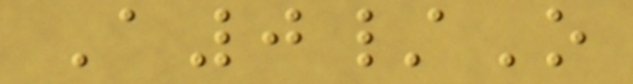A0/O
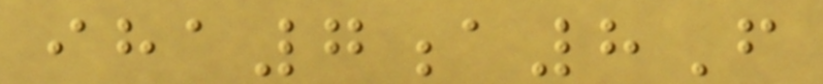iha7a8F
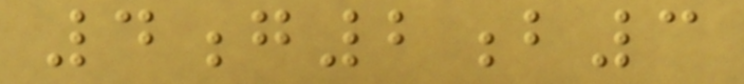4g2b3
